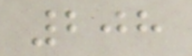208
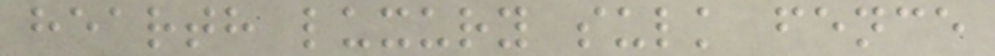hearth luxury sulk fence
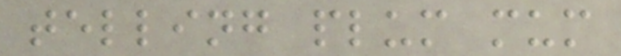telling plum mum
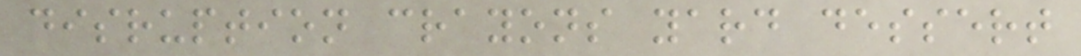disruption crayons yard dessert
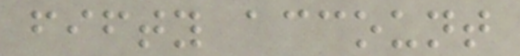fifty account
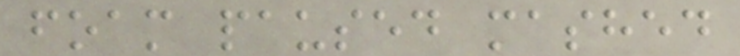foam paused mashed
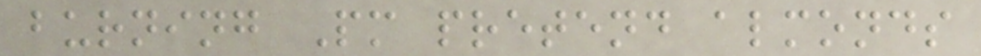burning Pm pretend almonds
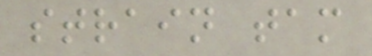strain tam
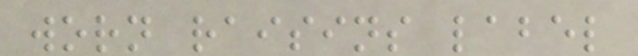worn raisins label
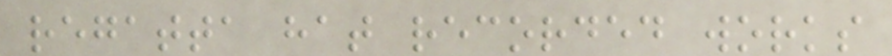regatta hat recorded works
